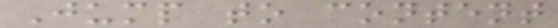Jump to content
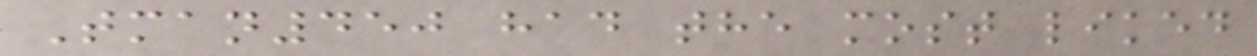Tman450 had the most liked
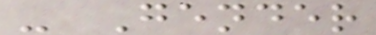- Gender
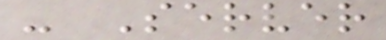- Server
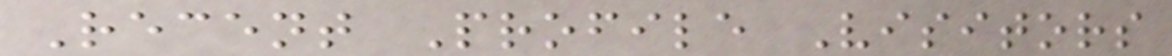Recent Profile Visitors
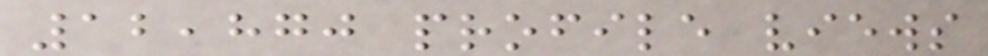12,870 profile views
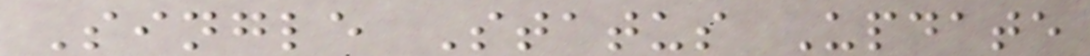Single Status Update
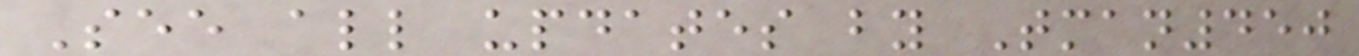See all updates by Tman450
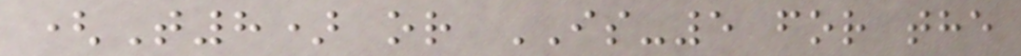(T8) or IS-5 for the
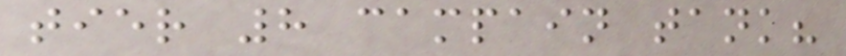tier 8 campain tank?
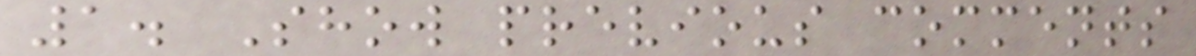1. Show previous comments
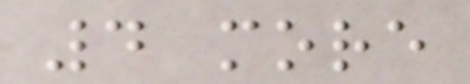4 more
